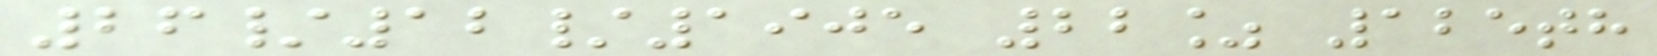26/12/1905 22% 125th
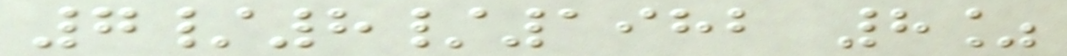7/8/1982 8%
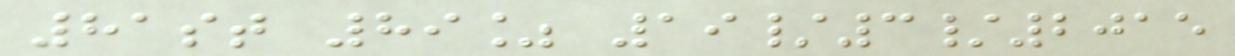81st 89% 19/3/2015
